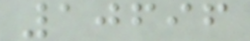10696
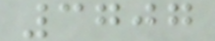3707
